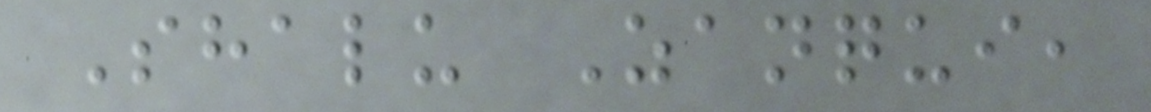Shalu Zanqui,
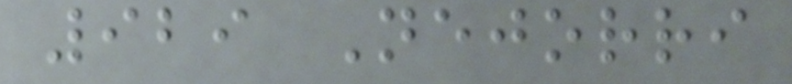929 Nejorri
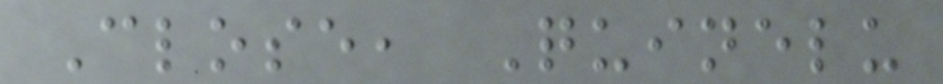Close, Quinelu
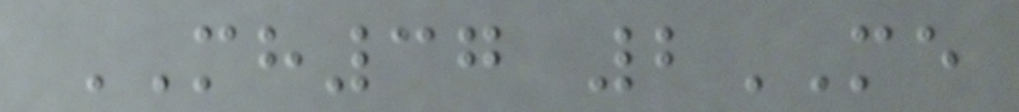MH37 2ME
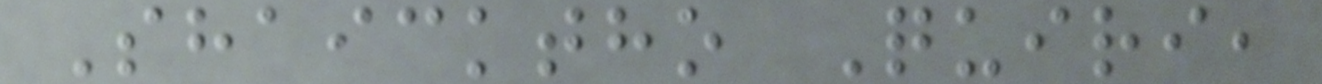Shaicktho Quiri,
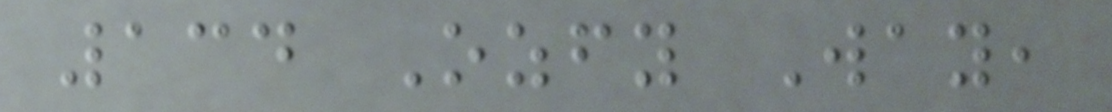134 Ozfy Way,
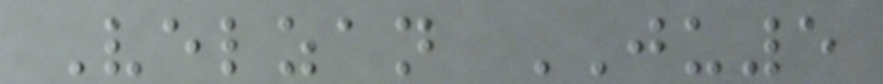Velzan JU5
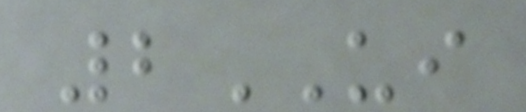2UI
